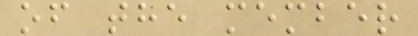of the member
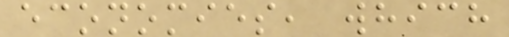economies, which
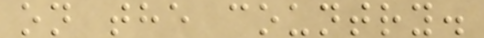on the country.
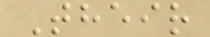Their
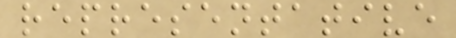representative
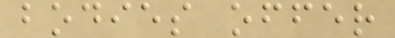bodies offer
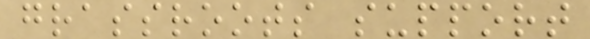grassroots support
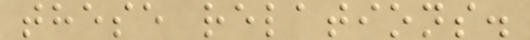these relations.
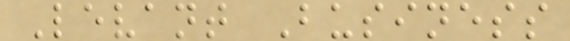Levant Business
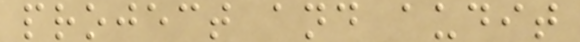project and audit
